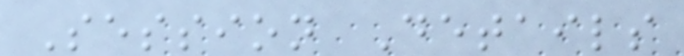Session Details
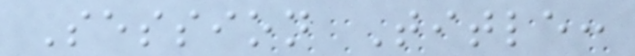Session Title:
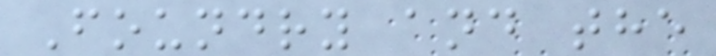Foundry and the
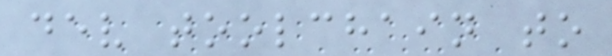dev toolchain to
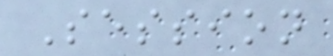Session
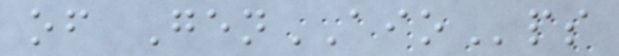of GenAIOps
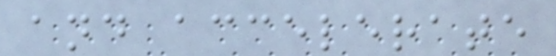and accelerate
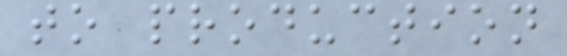to production
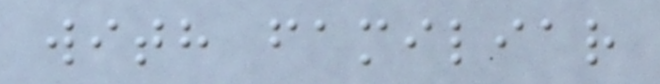with familiar
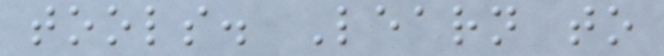tools. Learn to
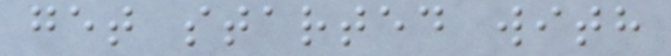get started with
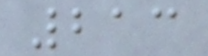213
